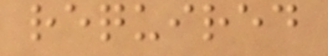required
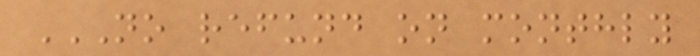NO REFUND ON MONTHLY
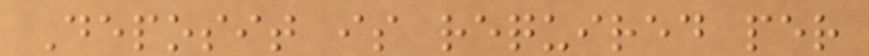Deposit is required per
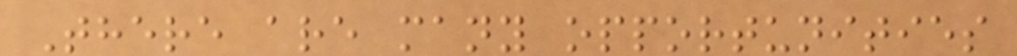There are many opportunities
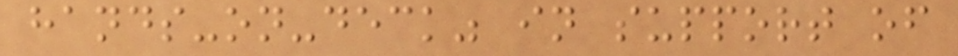hands-on-deck" in support of
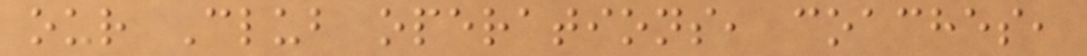our Club operations, coaches,
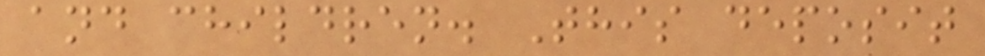and children. This deposit
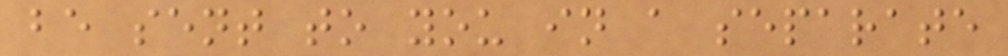be sent to you in a separate
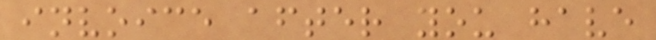invoice after you have
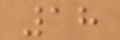18
